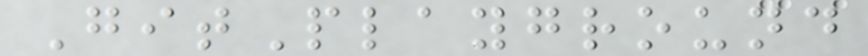GitPlayground
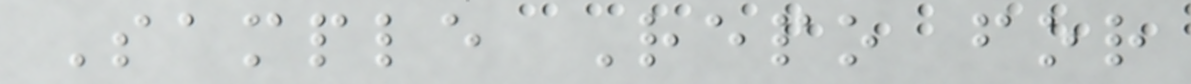Sample Repo for
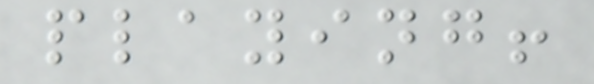playing!
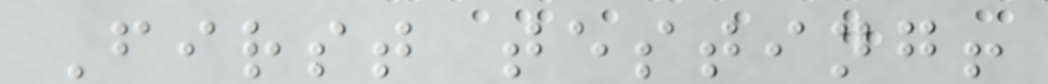First testing!
